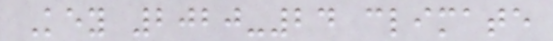Key 2020-24 climate
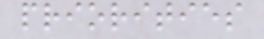priorities
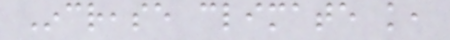Increase climate knowledge,
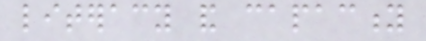literacy and capacity
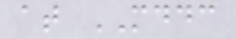at MDDC
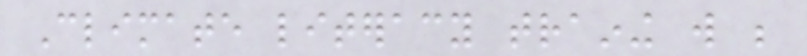Climate literacy training will be
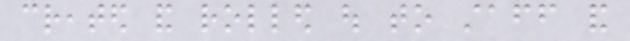created and rolled out to staff and
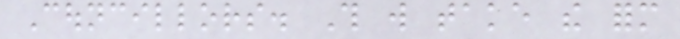Councillors. This will take the form
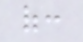of:
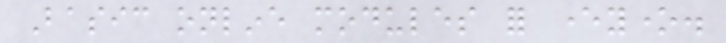Basic online modules for everyone.
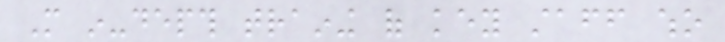More in-depth training of key staff who
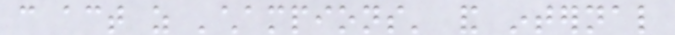can act as 'champions' and internal
